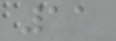11
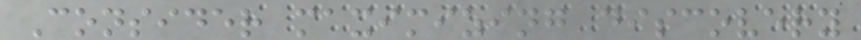Consider maximizing discovery
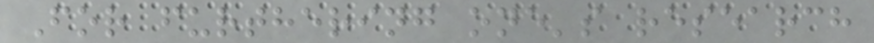For furthering one's research
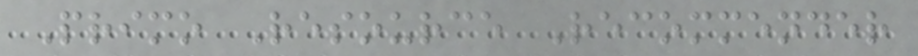Primo Resource Recommender
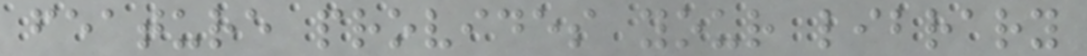feature provides your library
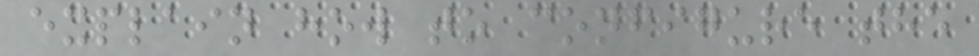explain how to configure the
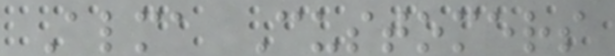Alma Customers
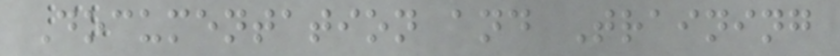Documentation and Training
